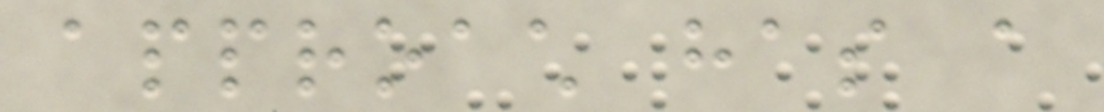approach has a
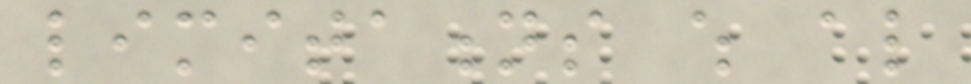limitations which also
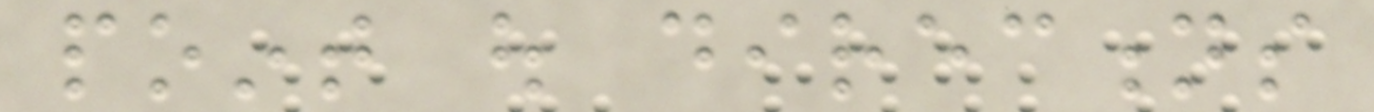point out directions
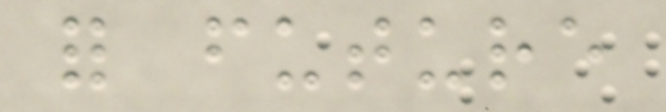for future
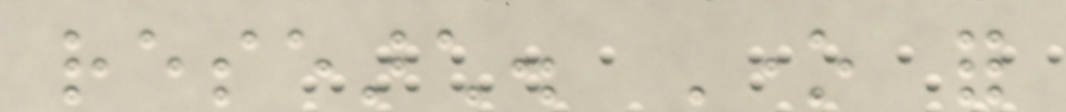research. One for
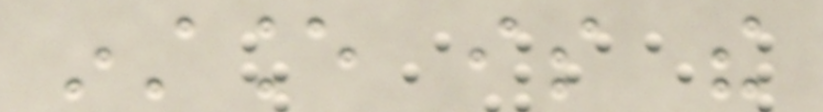instance is the
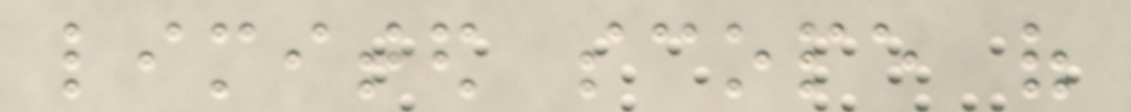limited scope of
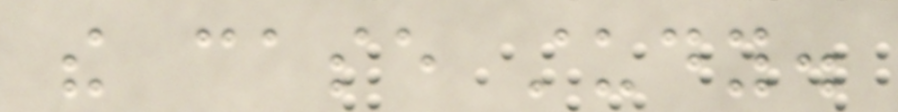the case study.
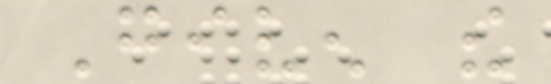Given the
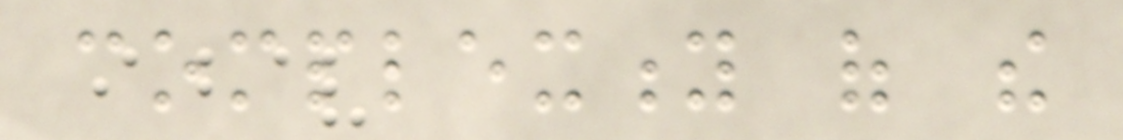complexity of the
